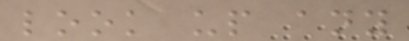look up any
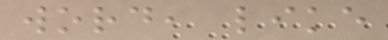word, like
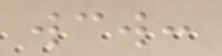wcw:
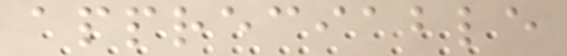appreciable
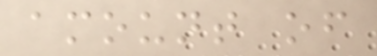amount of
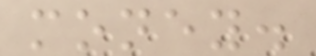money.
